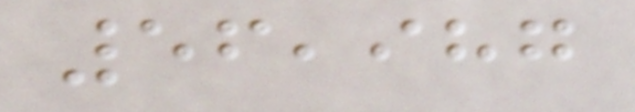56,987
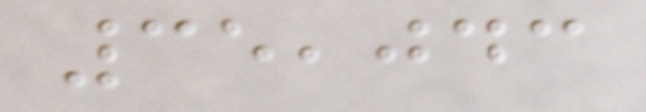35,043
